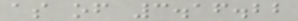as of 3.16.22
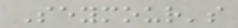Seymour's
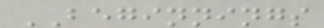BEGINNINGS
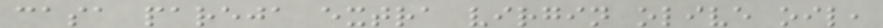casa pareja extra virgin olive oil,
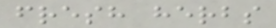fresh herbs
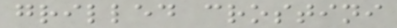grilled crostini
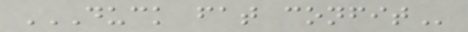DUCK FAT CONFIT
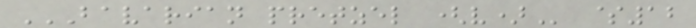BAVARIAN PRETZEL (V) $12
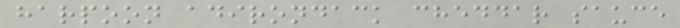harpoon adirondack cheddar sauce
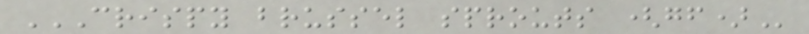CRISPY BRUSSEL SPROUTS (GF)
